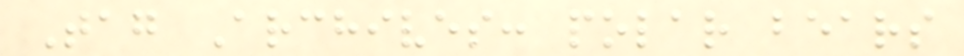Tag Archives: polar bears
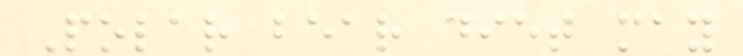Polar bear diet may
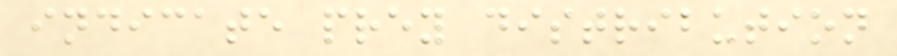indicate prey distribution
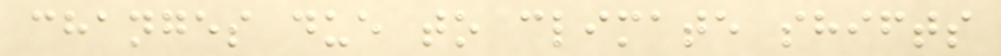changes due to climate shifts
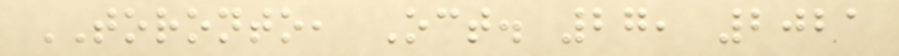TORONTO, Oct. 27, 2021
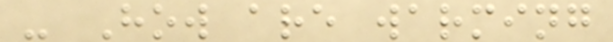- How are warming
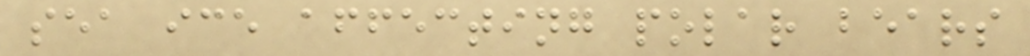sea ice affecting polar bears
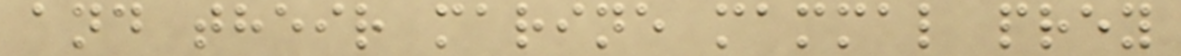and their marine mammal prey
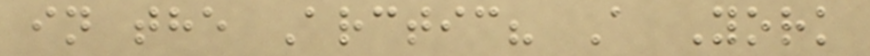in the Arctic? A York
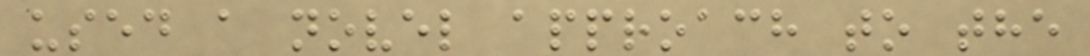used a novel approach to the
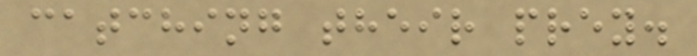catching their prey.
